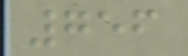756
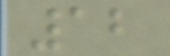12
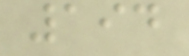194
